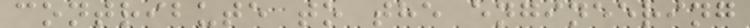contribute to the engineering
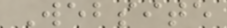Website
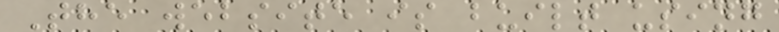The website is built using
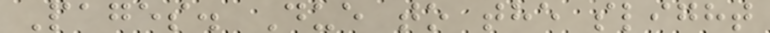Pages. Due to the slight
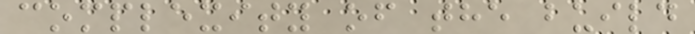complexity of the build
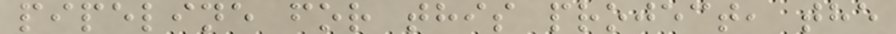pipeline for this project, the
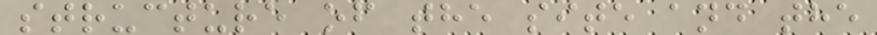structure of the site and the
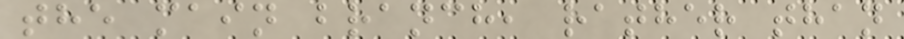the main branch, rather than
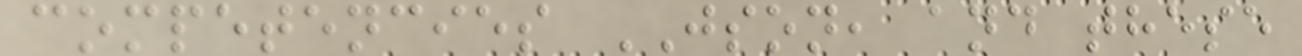competencies JSON, and these
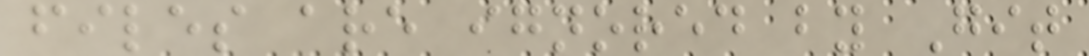files are ignored by Git
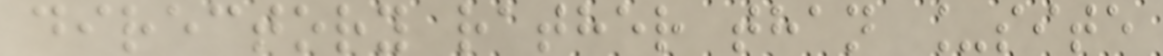directory rather than _site
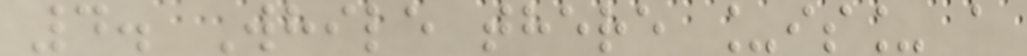4. While there _is_ a
